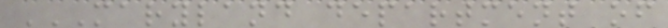MARYLAND DEPARTMENT OF
